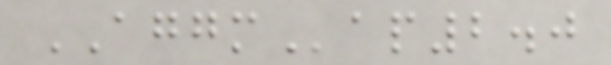AGGMap2.0
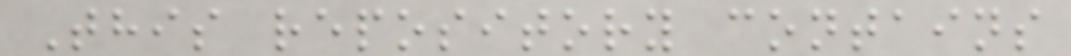This repository contains
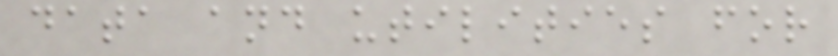data and utilities for
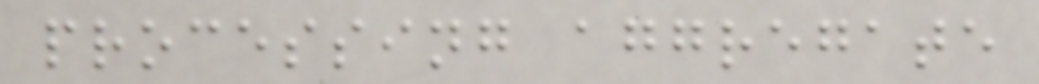processing aggregate
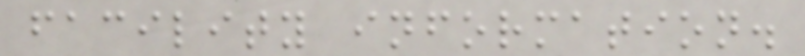facility information.
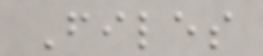Files
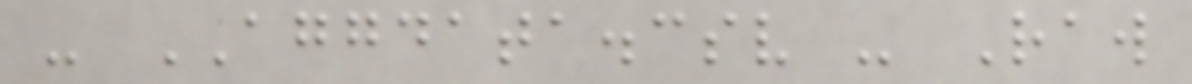- AGGDATA.csv - Raw
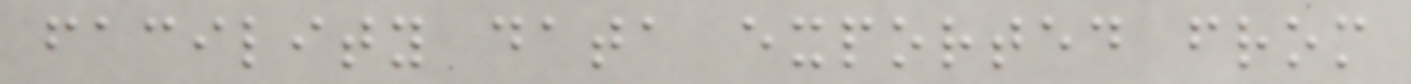facility data exported from
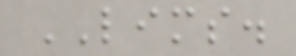LIMS.
